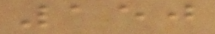150
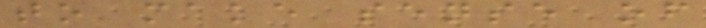to make sense of
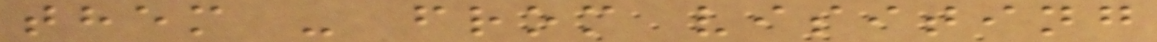them - from visiting
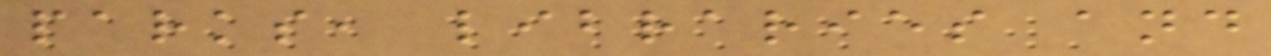parks, libraries and
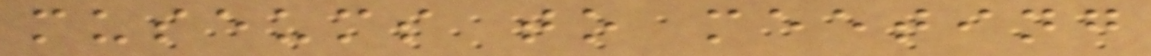museums to meeting
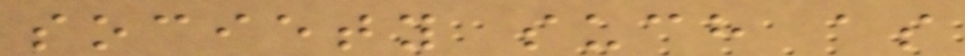society such as
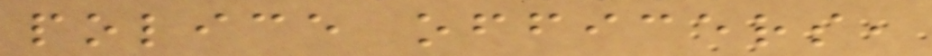police officers,
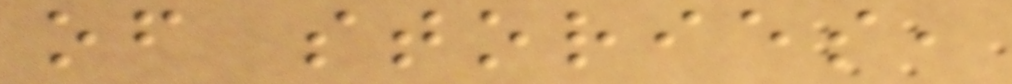of stories,
